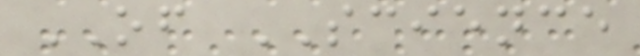OF SCIENCE
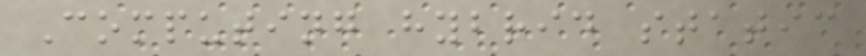Computing hybrid static
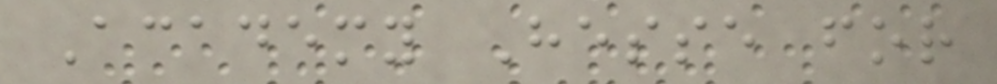Academy Hesse for
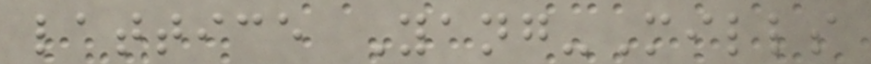lattice Yang-Mills
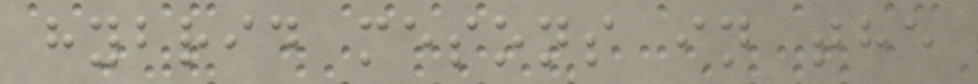hybrid mesons in the
